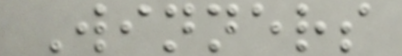Winners
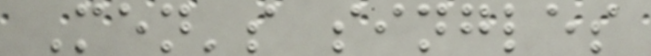Men's singles
